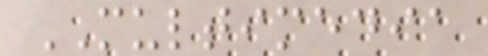MULTIMEDIA
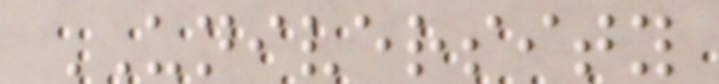UNIVERSITY
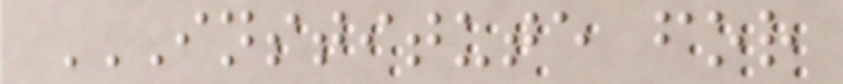INSTITUTE FOR
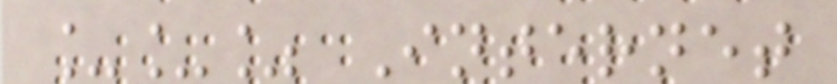__% Internet
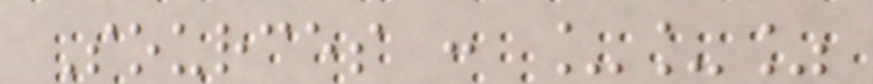Sources : __%
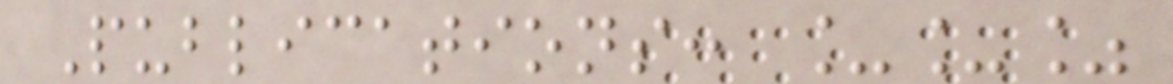Publications: __%
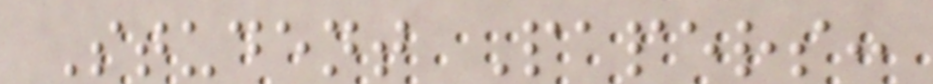Student Papers:
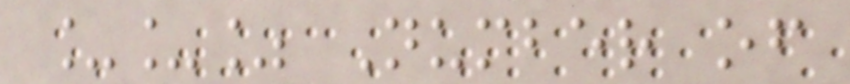__% Number of
